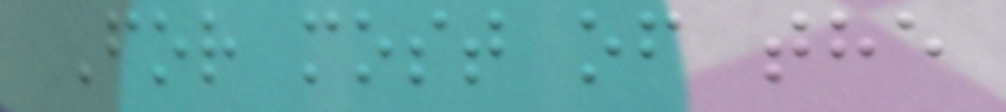For most of the
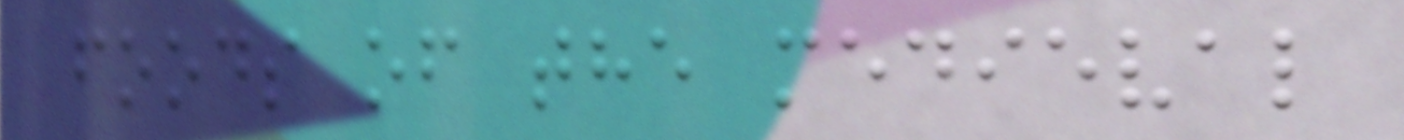foods of the medieval
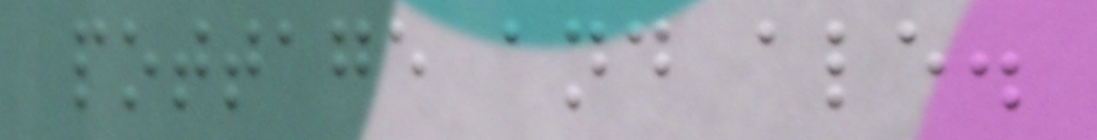pottage and ale.
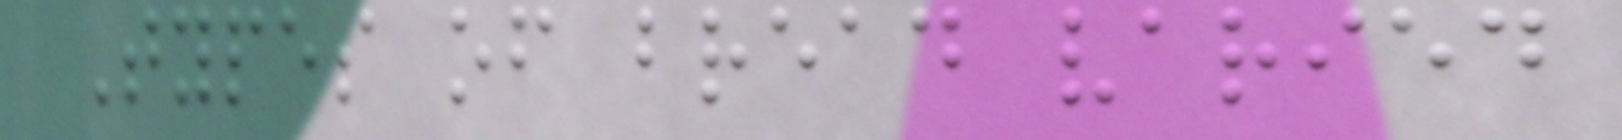Types of bread varied
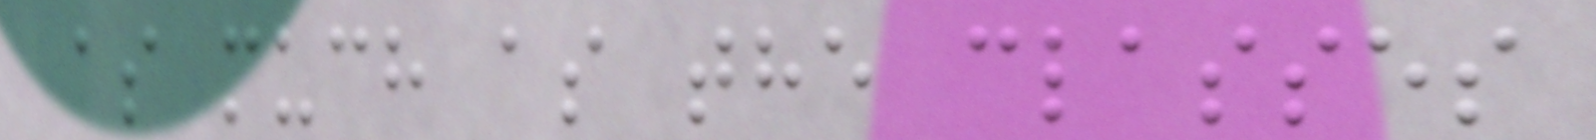as much as the classes
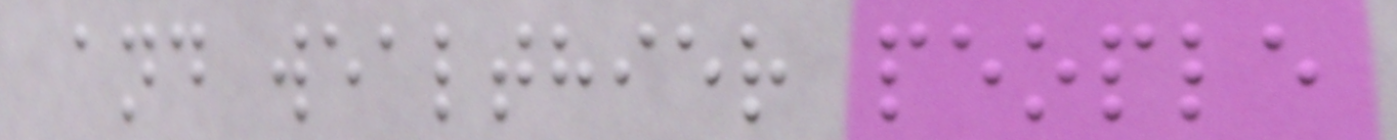and wealthier people
